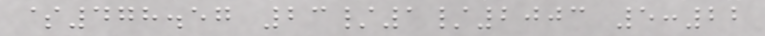$478.57 23/1/2003 5:22
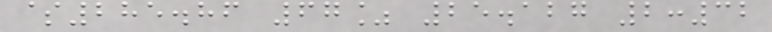$285.86 67% 25.127 2:32
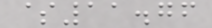$11.76
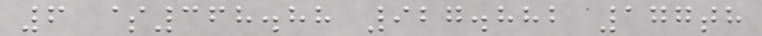6 $368.88 927.882 177th
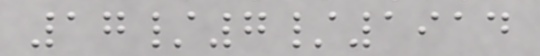17/7/1914
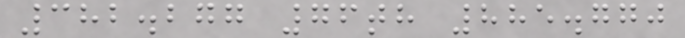382.277 76th 885.770
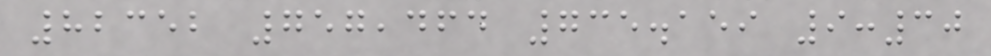82352 757,464 735.159 9:30
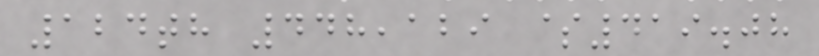124th 448,129 $419.08
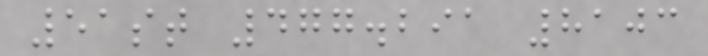51st 477.291 8103
